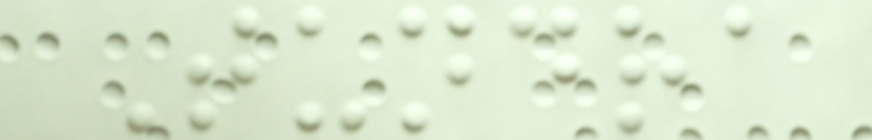Tundra
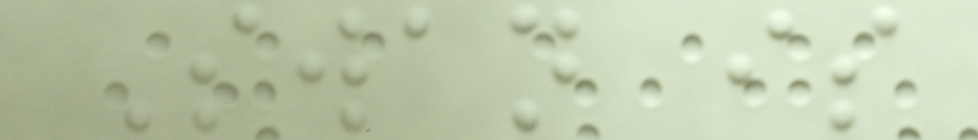Swan is
